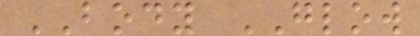BODY GLOW
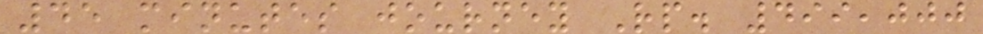45 minutes journey Rp. 499,000
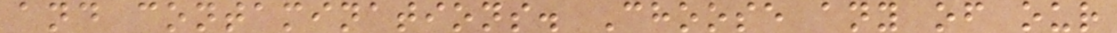and contaminations. Choose any of our
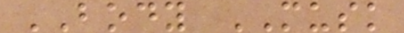BODY MUSK
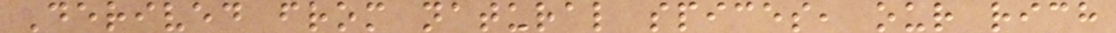Derived from natural spices, our rich
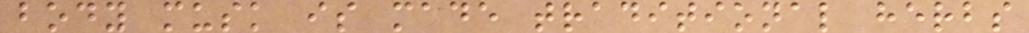body musk is made traditional herbs
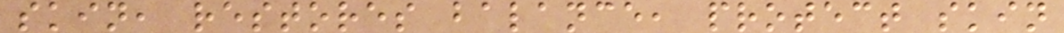skin, restores balance, protect skin
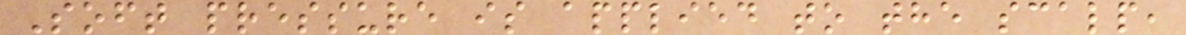Soft pressure is applied to the scalp,
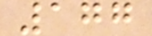177
